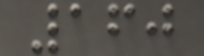160
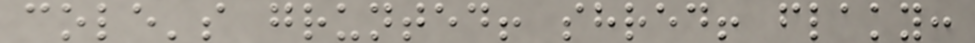cole's grunted! shred! flaky:
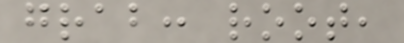grab: root,
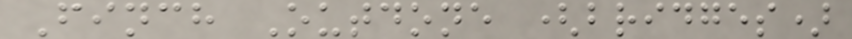Finch Outdone (bridges)
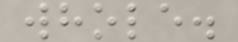whole.
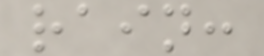rain:
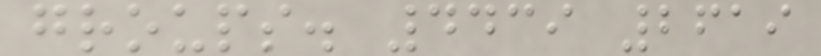groups. 4439 2619
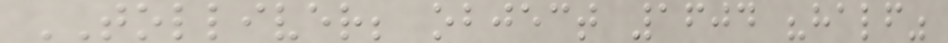TOLLIVER; object 1604 "half"
